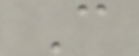C
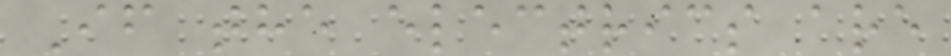If the electrics are
